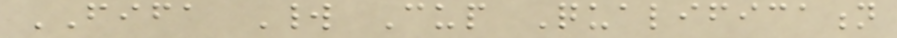FIFA World Cup Qualification
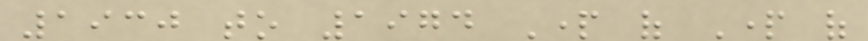1930 to 1974 Part of Part of
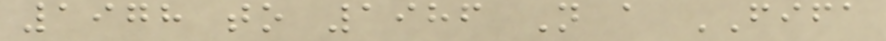1978 to 1986 Not a FIFA
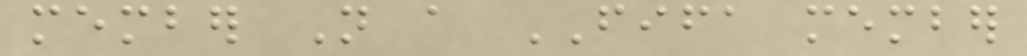member Not a FIFA member
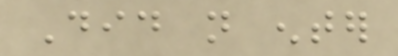Did not enter
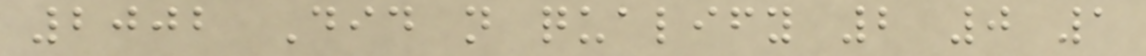2002 Did not qualify 2 0 1
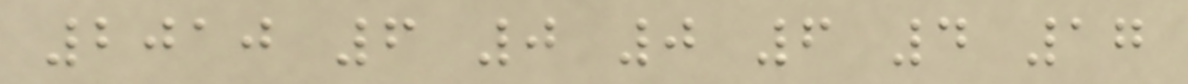2010 6 0 0 6 4 17
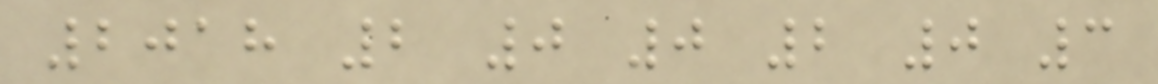2018 2 0 0 2 0 3
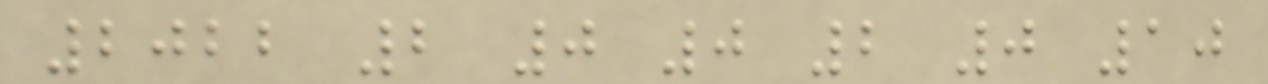2022 2 0 0 2 0 10
